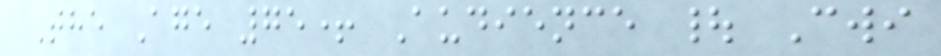The Age 75+ Audience | Cwi
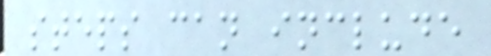steps can include
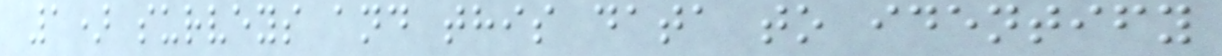1) surveys and this data to identify
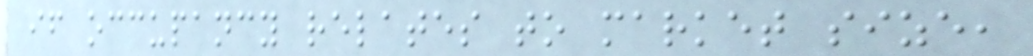if occupancy relates to market size,
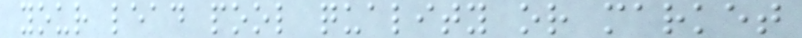your lead pool quality or market
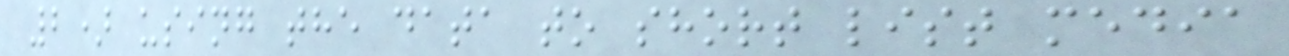2) using the data to short list media
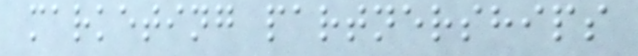marketing partnerships
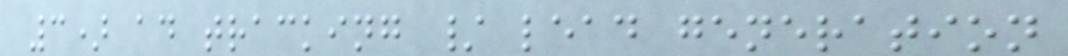3) ad tracking / lead generation
